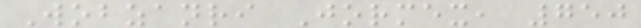Wobzanri Jormex, 750
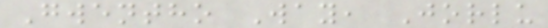Gwentho Way, Jorlu
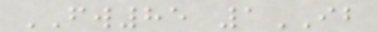FW85 1IB
